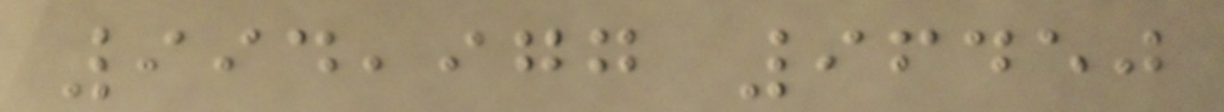994,977 96450
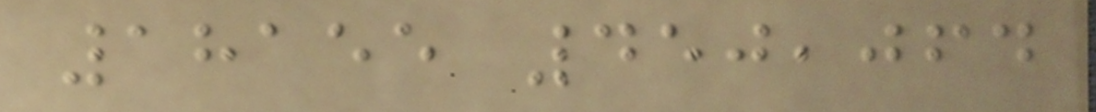18155 450,064
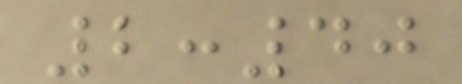2:40
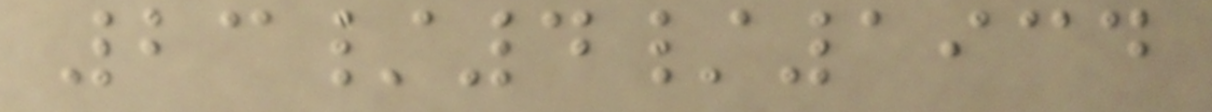23/4/1934
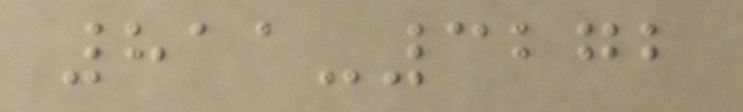811-3272
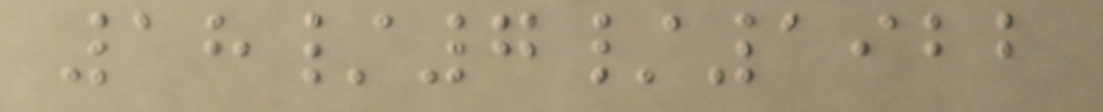18/7/1922
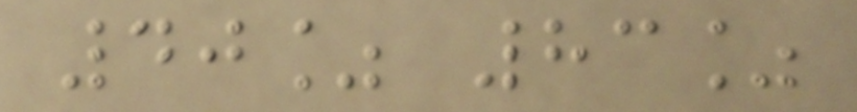40% 83%
